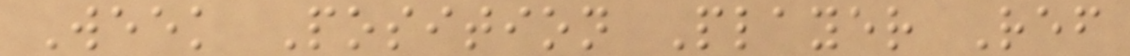Week Position Player Ref
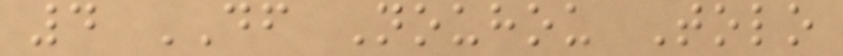4 DF Nouhou Tolo
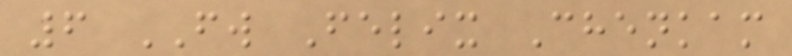6 FW Felix Chenkam
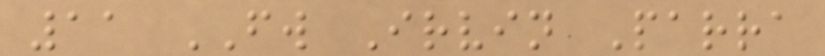11 FW Irvin Parra
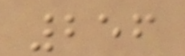256
